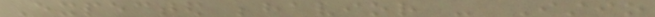Expected behavior - Istio
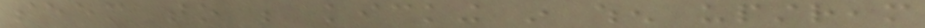seem to be kicking in when upstream
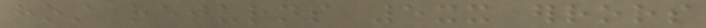host returns 5xx errors
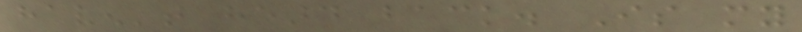haven't heard back. Is my
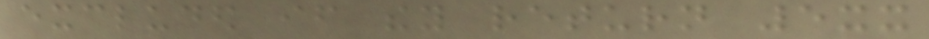excluded if they return 5xx
